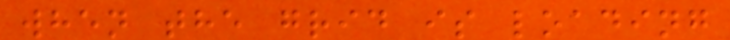when the grid is loading
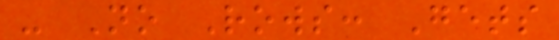- No Rows: Gets
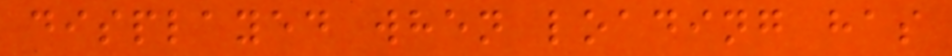displayed when loading has
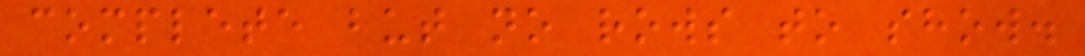complete but no rows to show.
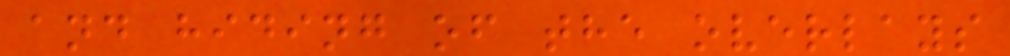and hiding of the overlays
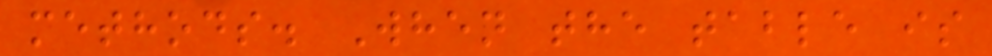methods. When the table is
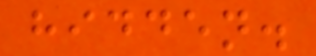hidden.
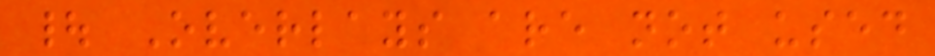| Overlays are not used
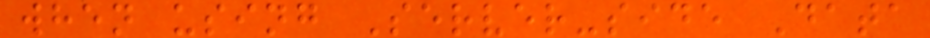when using Server-side Data
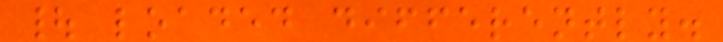| loaded differently.
